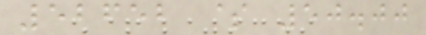52652 $ 50.00
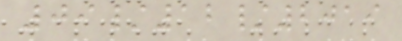09/12/2019
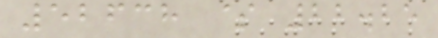52638 $ 22.25
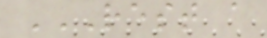REST A
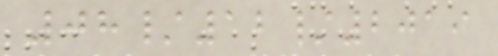08/12/2019
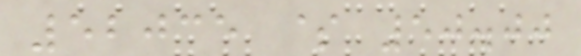52035 $ 50.00
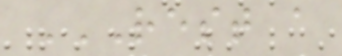REST A
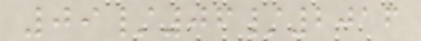09/06/2016
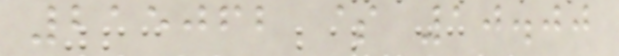215062 $ 10.00
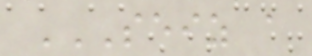SEIZ A
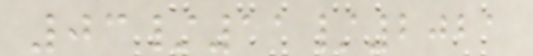03/11/2021
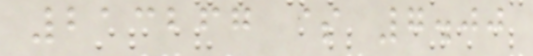213267 $ 7.00
